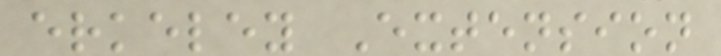erkeley Extension
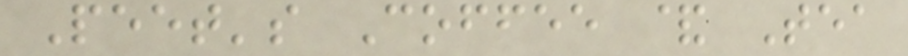Peet's Coffee & Tea
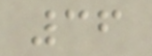36
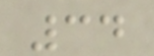34
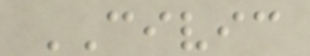CIVIC
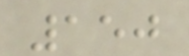150
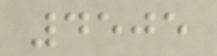4505
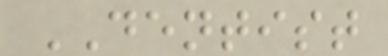DENTIST
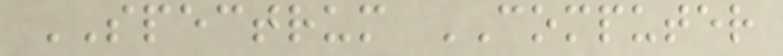SPECTRUM COMPUTER
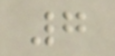7
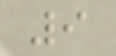9
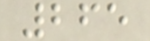265
